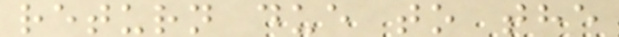return due to the
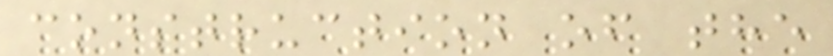construction of the
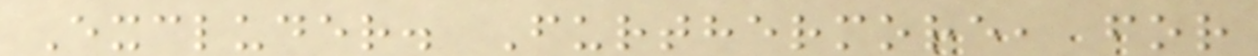Excluder. Furthermore, for
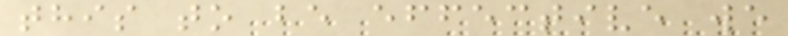this to be effective we
